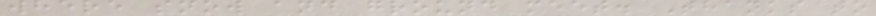where snow and ground meet. Thanks to
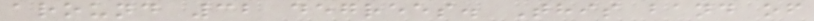around 32 degrees. This band of
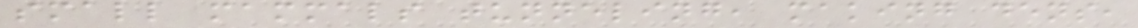small mammals tunneling, making dens,
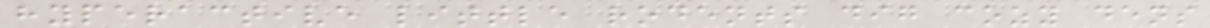hyperactive little rodents dig cozy dens
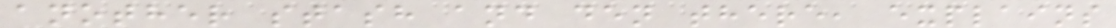another stash and den there, explains
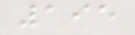195
